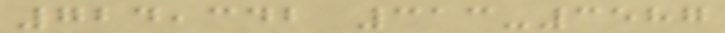724,342 313-3587
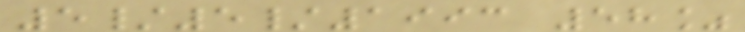5/5/1993 58%
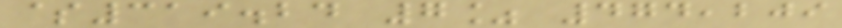$319.24 7% 474,209
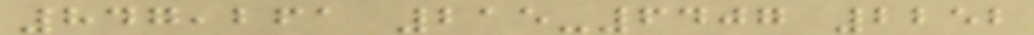847,261 215-6407 2252
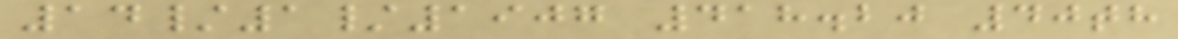14/1/1907 418.20 40th
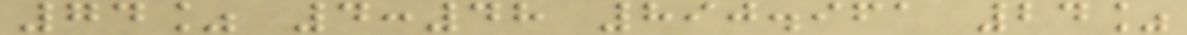74% 4:48 890.961 24%
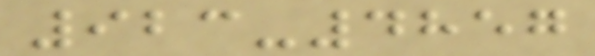923-4857
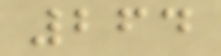264
